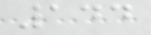144
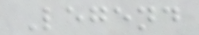Legend
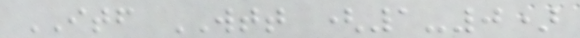ITF WTT (1-0)
